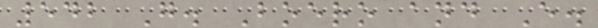542 G. Boero and E.
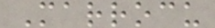Marrocu
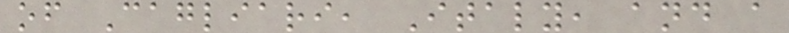of Cagliari, Italy, and a
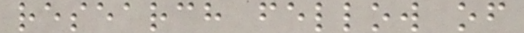research fellow of
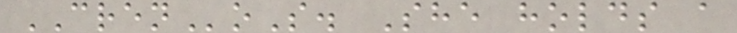CRENoS. She holds a
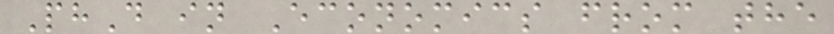PhD in Economics from the
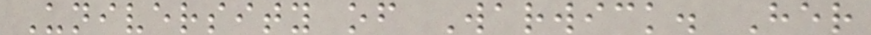University of Warwick. Her
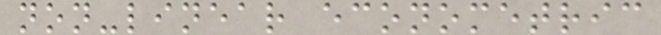non-linear econometric
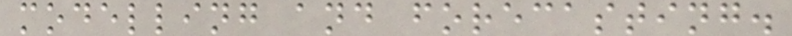modelling and forecasting.
